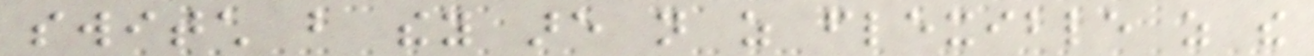switch but they are not as flexible as the
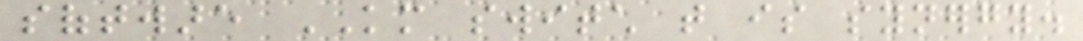software KM switch that is synergy.
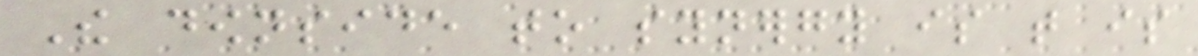The downside to synergy is that is
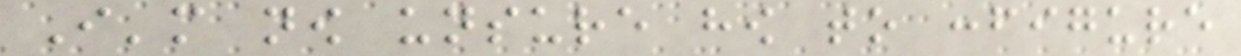I'm now unsure how to configure
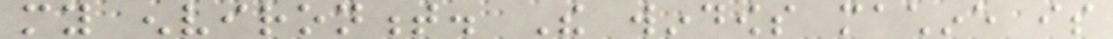my environment. The windows machine is
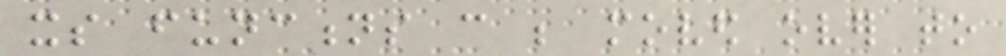its functions can be moved over to
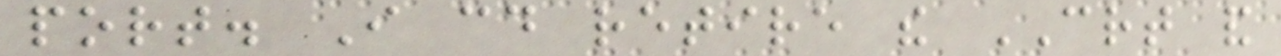port. I could retire the CRT and
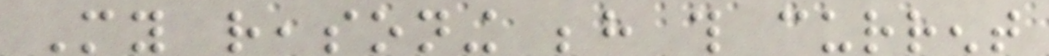My reasoning behind this current
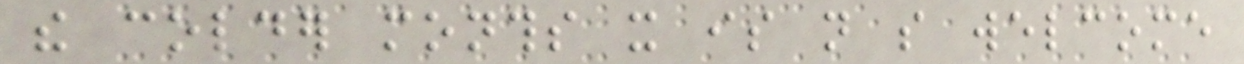the colder months it is not so welcome
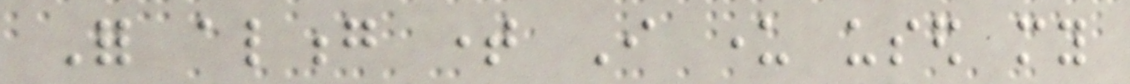For along time I under used my
